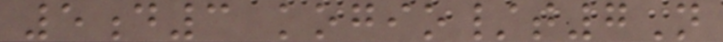5d3 kogio/t7N
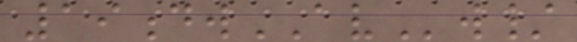19dwAVw/
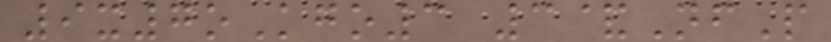9x7oKgo3 3&NfP
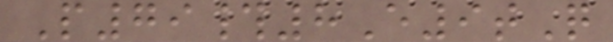P79#8E9tQ
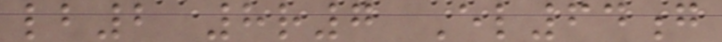lb2 8r7 El64g
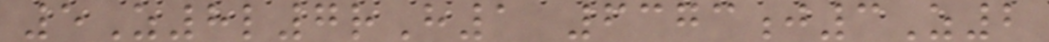5Z8l7rH1 6373j3Z2
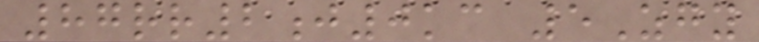87rr2j0kc 5Zgy
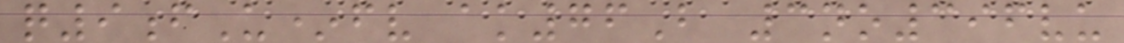q9fU*fv ak76B 3no396vu
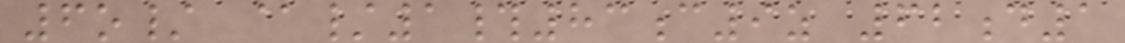6o/ @/1#83c9z 62d1
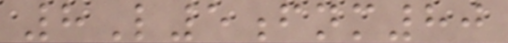8L5fnm80
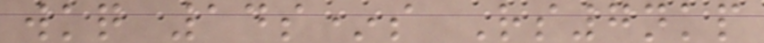wkq 14s*s Rs7nkp
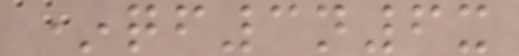*qf3n6x
